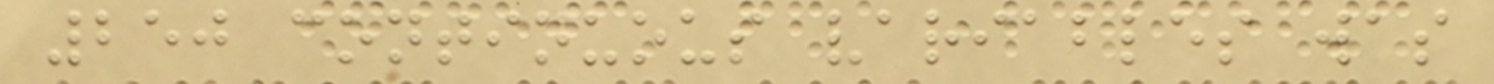250 continuous variables was
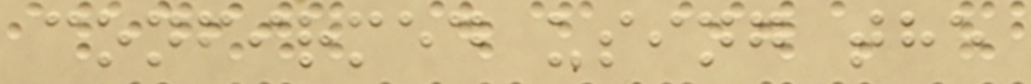confirmed using the
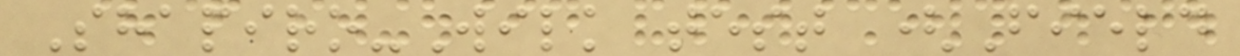Shapiro-Wilk test (Field
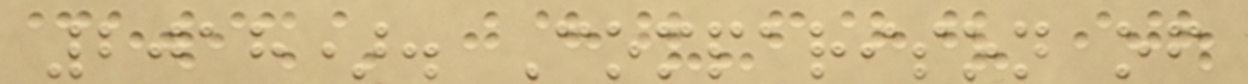2018). Comparison of
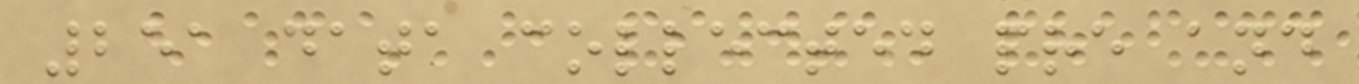251 data collected pre and
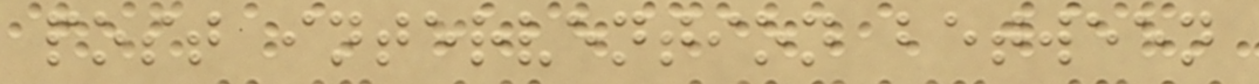post intervention between
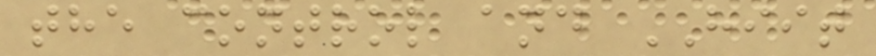the control and HIIT
